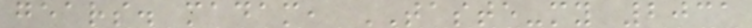gears. madam, TASTE-my 2031
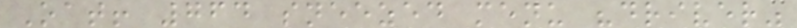Oat! 764 sneezed menu "driver"
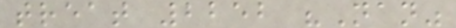treat 2252 "Nan"
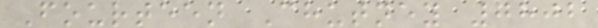Fourteen Chutney 7802
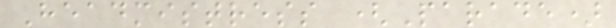Headmistress (Parade)
